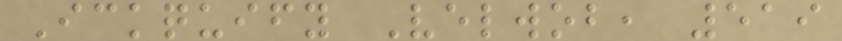Ickquify Velwob, 519
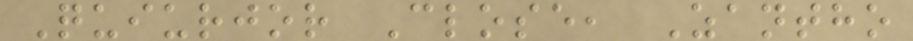Quiurjor Close, Zantho
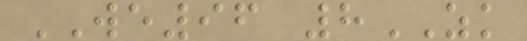WE96 8ZK
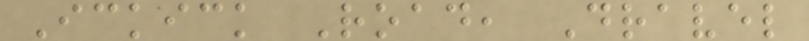Ickick Road, Dravel
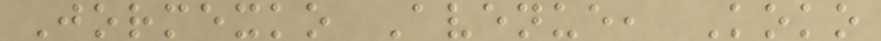Jormexko Avenue, Koko
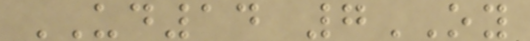UD14 7OY
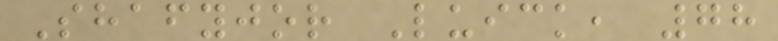Shafyjor Luick, 78
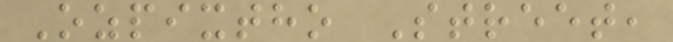Ozpixtho Street,
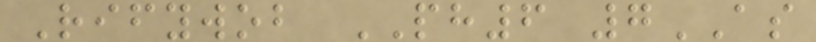Rifywob PH6 7AS
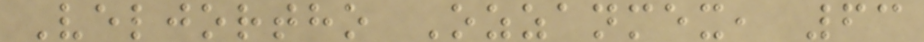Veljortho Ozzanmex, 63
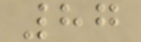87
